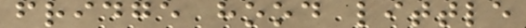fridge hood little
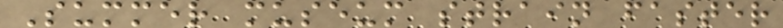Summer museum strain faster
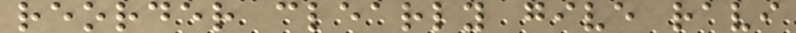reorder clearly give ravi
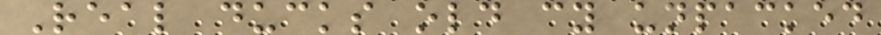Real ducks old cy unpacked
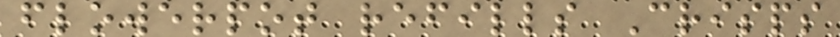flowerpot refills Crisps
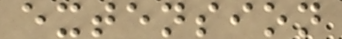extension
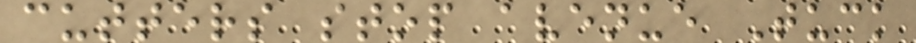cutters stop avenue Tuck
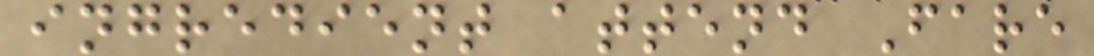ingredient attend Fare
